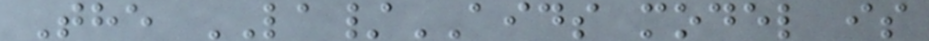The LA/AIDS model is
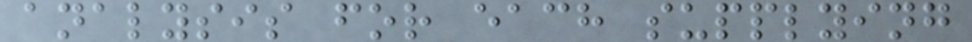analysis for each supplying
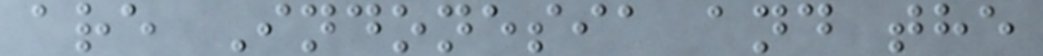are Indonesia and the
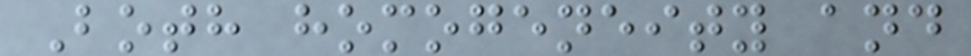Both homogeneity and
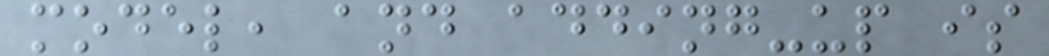model, and adding-up is
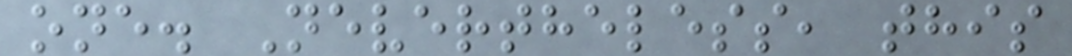one. Nevertheless, this
